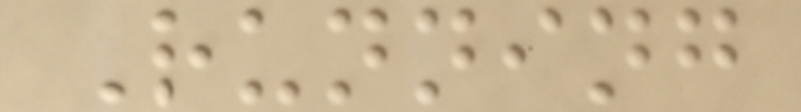Running
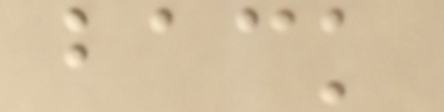back
